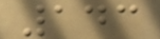143
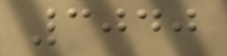3040
